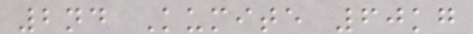2nd Kumite 60kg
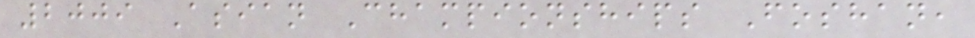2009 Asian Championships Foshan,
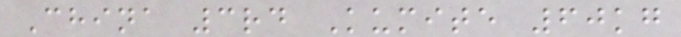China 3rd Kumite 60kg
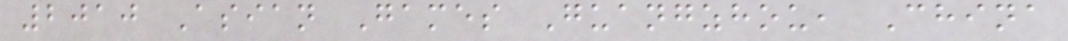2010 Asian Games Guangzhou, China
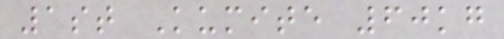1st Kumite 60kg
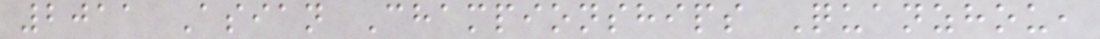2011 Asian Championships Quanzhou,
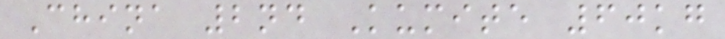China 2nd Kumite 60kg
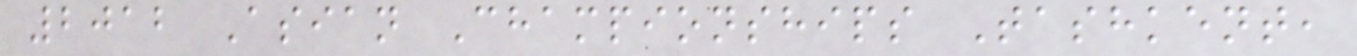2012 Asian Championships Tashkent,
